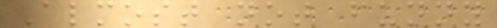Almost not funny
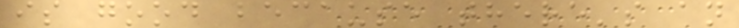is good because there's an
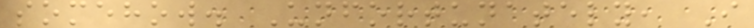somehow. Unfortunately, I
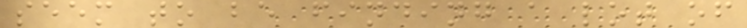seem to be finding a lot of
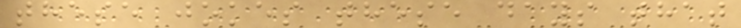these jokes these days that
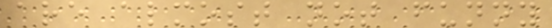are almost not funny
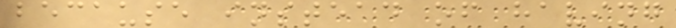because instead of having
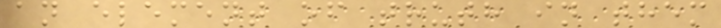an element of truth in them
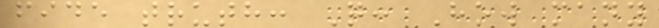fide truth: Q: How many
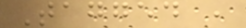Tagged ,
